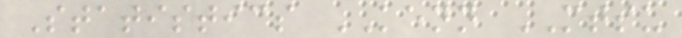Statistics KENN MTSU
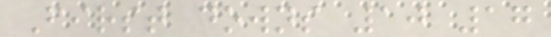First downs 10 17
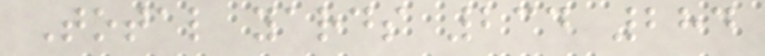Total yards 234 284
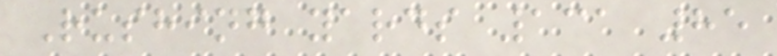Rushing yards 131 85
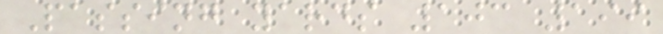Passing yards 103 199
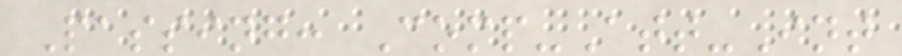Passing: Comp-Att-Int
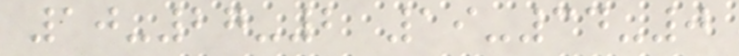10-27-2 19-34-0
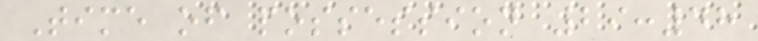Time of possession 29:48
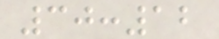30:12
